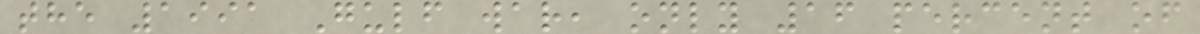the 1991 Gulf war, only 16 percent of
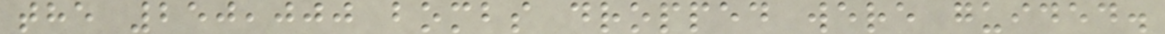the 250,000 bombs dropped were guided.
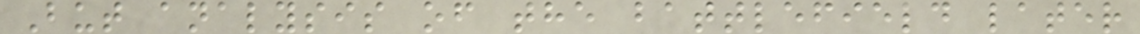But analysis of the battlefield later
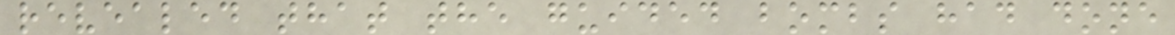revealed that the guided bombs had done
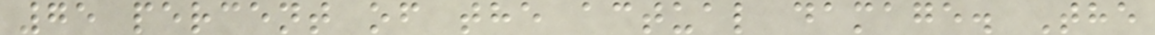75 percent of the actual damage. The
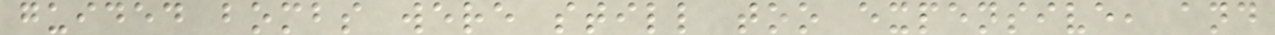guided bombs were still too expensive, and
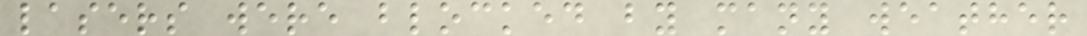lasers were blocked by many weather
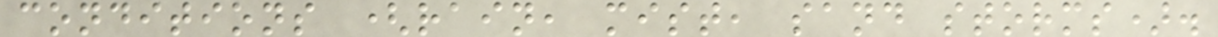conditions (rain, mist, sand storms).
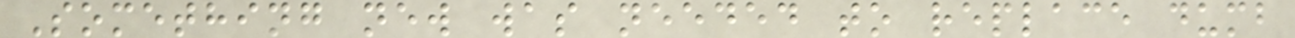Something new was needed to replace dumb
